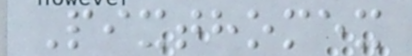Pixthomex
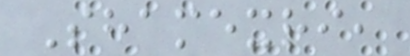Shamexri,
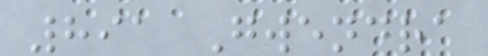891 Gwendra
